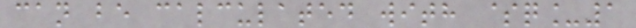can be calculated with $q_1
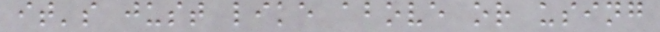it's just like above or using
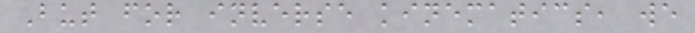But for inverse kinematics, we
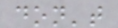don't
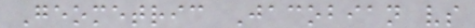Geometric Jacobian vs
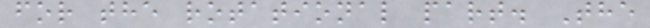for the rotational part. The
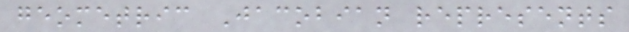geometric Jacobian represents
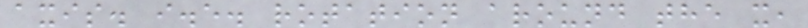axis. i.e. rotation around the x,
